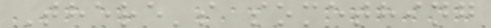There's something
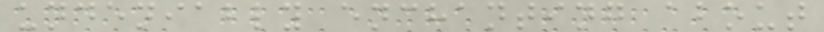undeniably enchanting about
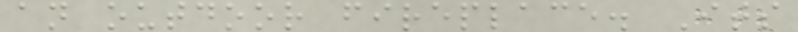an outdoor fireplace. Its
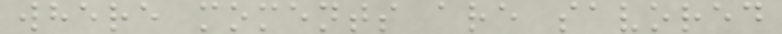where moments are savored
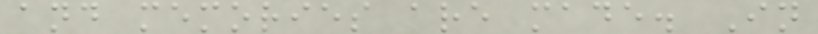and memories are made. In
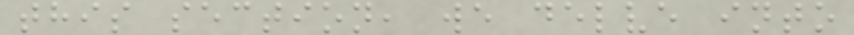this section, we delve into
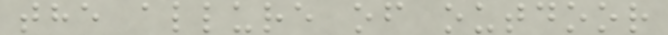the allure of outdoor
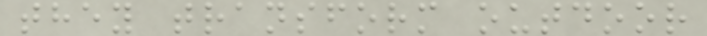they transform outdoor
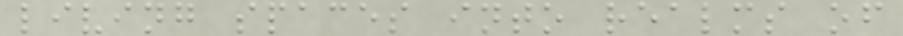living spaces into realms of
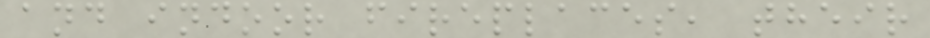and indoor fireplaces, their
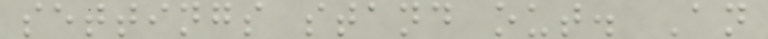settings stand out. An
